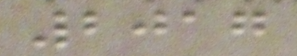2017
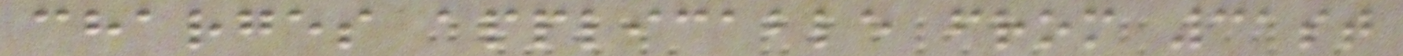charges applicable from 31st
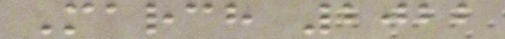March 2022
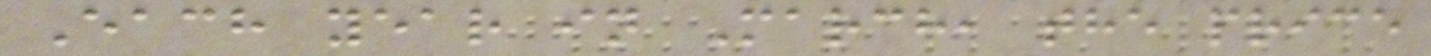Each year in March, the price
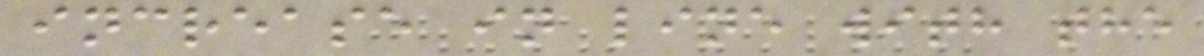increase in line with the
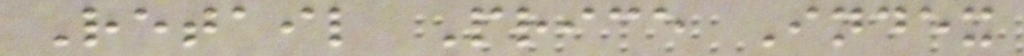Retail Price Index
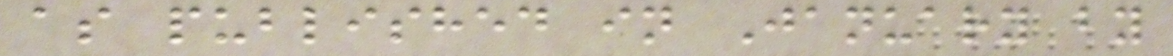as published in January by
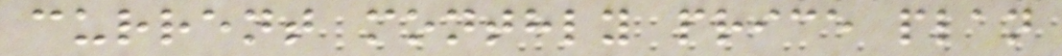current monthly price plan
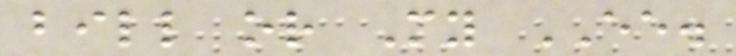bill or My EE.
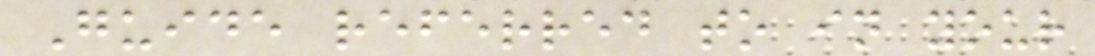Guide referred to in your
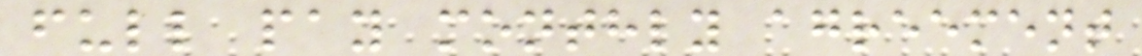full pay monthly agreement
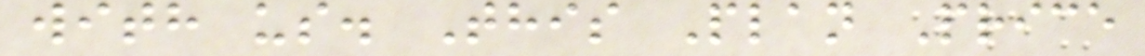with us. This Plan Price
